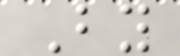By
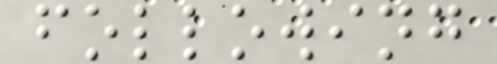following
